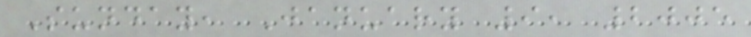Sunday, January 9, 2005
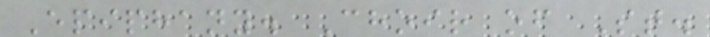Epiphany. Choir of St.
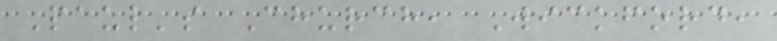Paul's Church, Wickford,
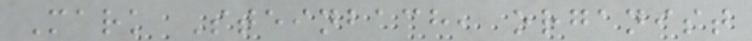Mark Steinbach, organist
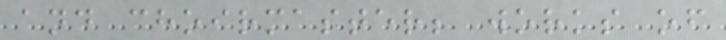and choirmaster; works of
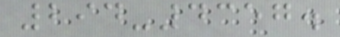294-4357.
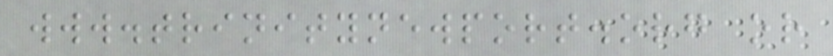www.trinitynewport.org or
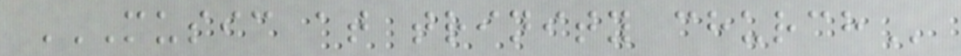MUSIC AT TRINITY CHURCH
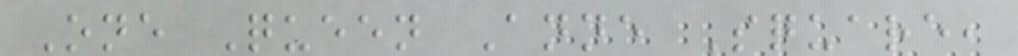One Queen Anne Square,
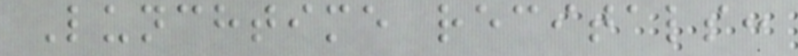Lunchtime recitals:
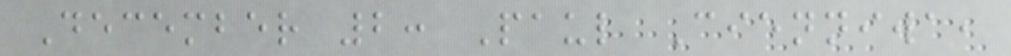December 2: Paul Cienniwa,
